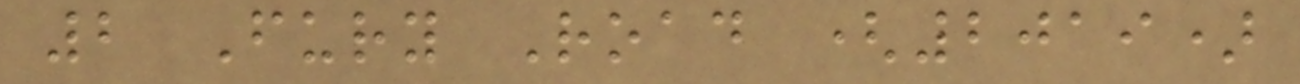2 Fury Road (2019)
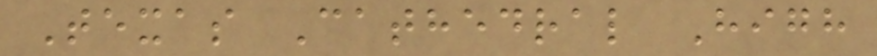Texas Cathedral High
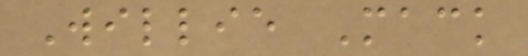Willie Mack
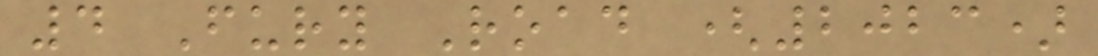4 Fury Road (2023)
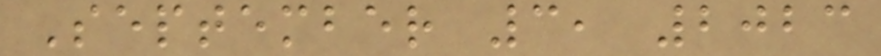September 3, 2023
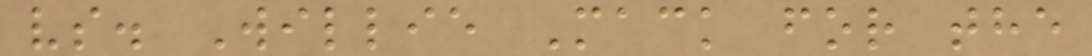vs. Willie Mack for the
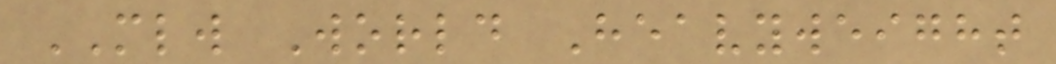MLW World Heavyweight
